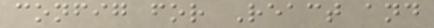config for React and
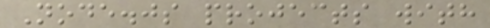Node.js projects with
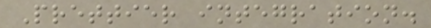Prettier integration.
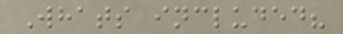Whats included?
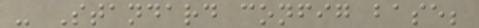- Standard config base;
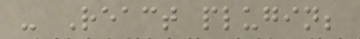- React plugin;
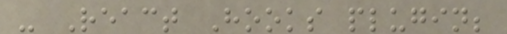- React Hooks plugin;
